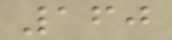160
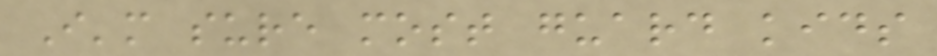I'm sure most guard kids
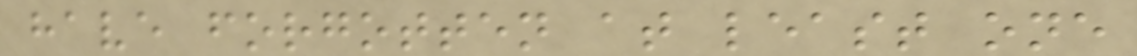have forgotten at least one
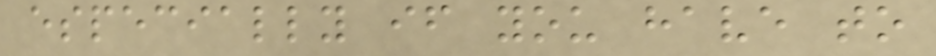especially if you have to
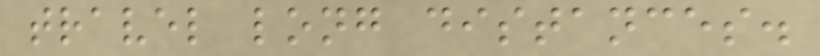travel long distances.
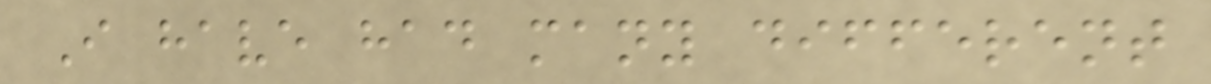I have had many different
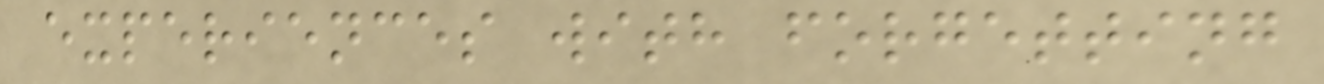experiences with forgetting
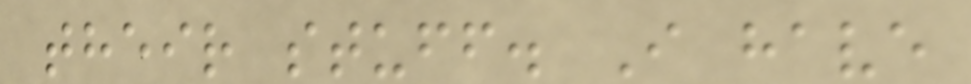their stuff. I have
